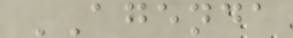AGENDA
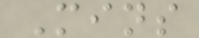Mins
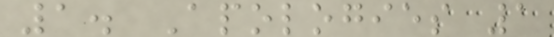1. Apologies 1
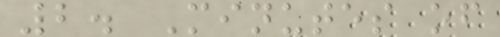2. Minutes of
